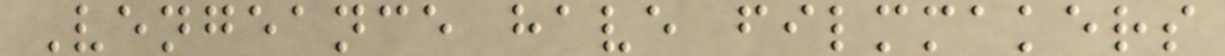Vengeance have filmmakers
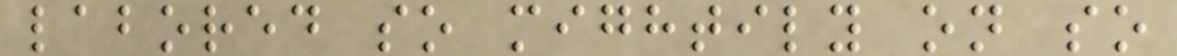labored so mightily on so
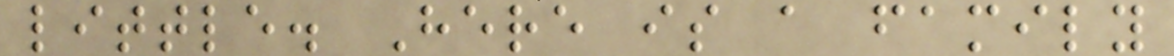little. Here is a family
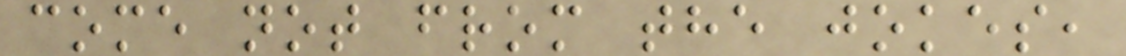come not from the jokes,
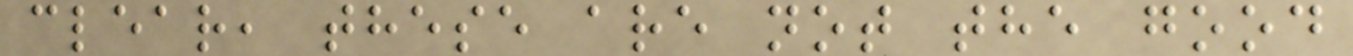clear, these are not the good
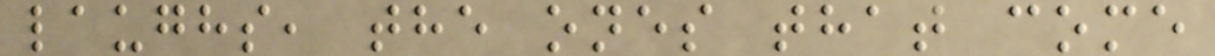laughs, the ones that come
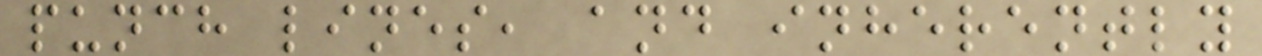punch lines, and inherently
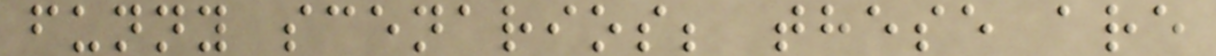funny scenarios; these are
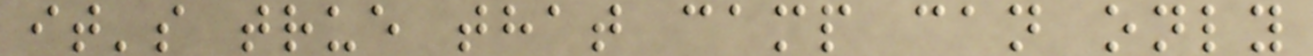it's true that camp can only
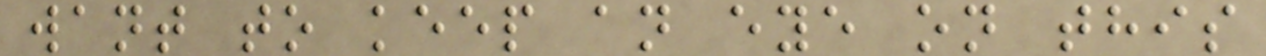want to keep an eye on this
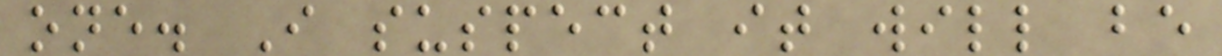one. I suspect it will be
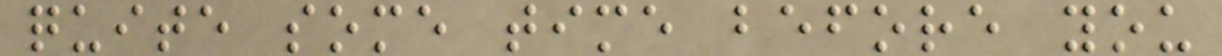quite some time before you
